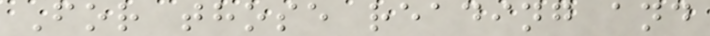For those reading and
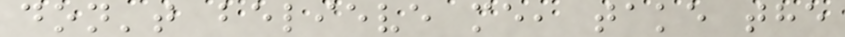don't believe me, take the
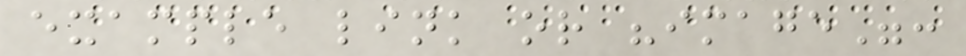example link or "image":
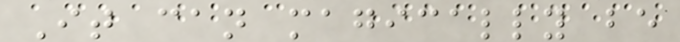It can magically be
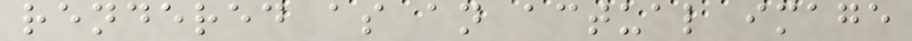rendered as an actual image
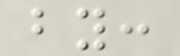by:
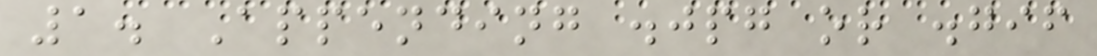1. Appending .jpg or .gif
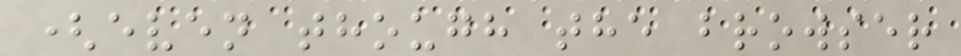(even though the browser
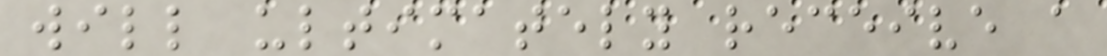will ultimately receive a
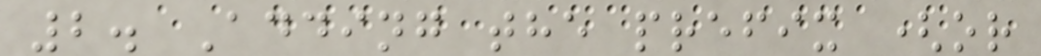2. Adding the prefix (or
